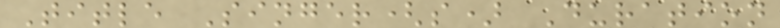Title Singer(s) Duration
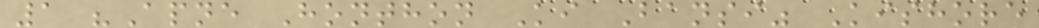1 "Apne Honthon Ki Bansi" Kishore
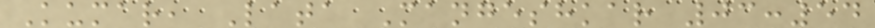Kumar, Lata Mangeshkar 03:54
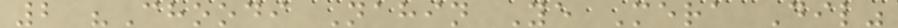2 "Choodi Nahin Ye Mera Dil"
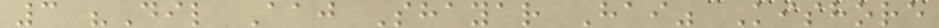3 "Dil Aaj Shayar Hai" Kishore
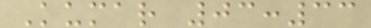Kumar 03:33
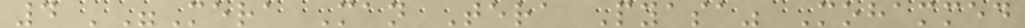4 '"Mera Man Tera Pyasa" Mohammed
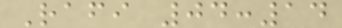Rafi 04:14
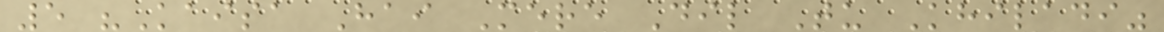5 "Kaisa Hai Mere Dil Tu Khiladi"
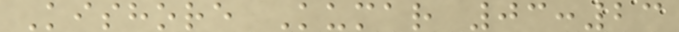Kishore Kumar 03:23
